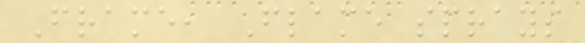Frame, Flame sprays
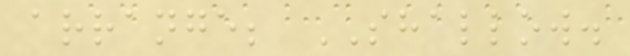arrange; SHALLOW.
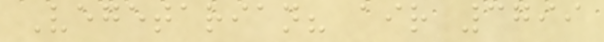Vegetarian? air 3799
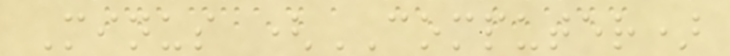Minus (COMPUTER)
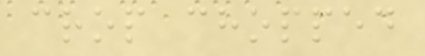crop chopped
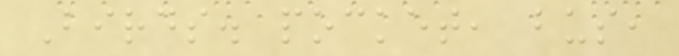Birds. pocket, bus,
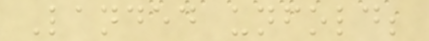Landed unfold;
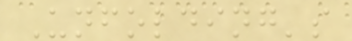Unfolding's
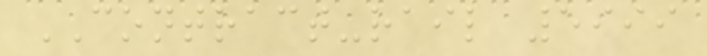CONTRACT-rail 5999
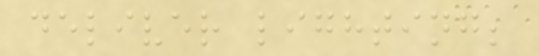deliver lighting;
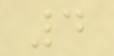4
